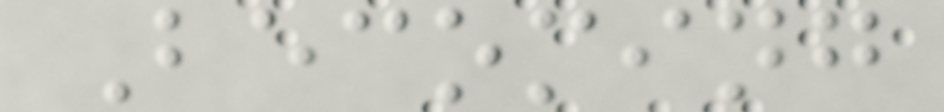Becoming
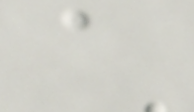a
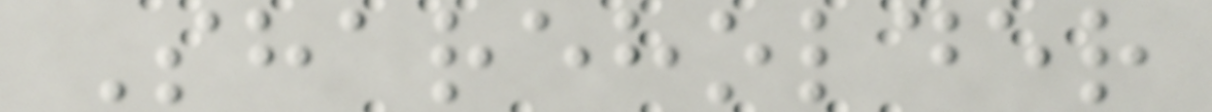Shareholder
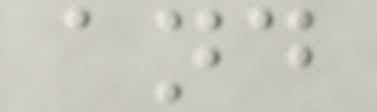and
